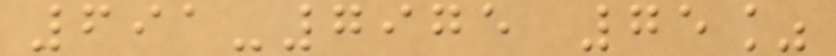691-7975 75%
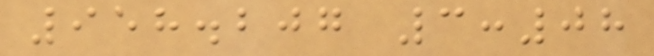958.207 3:08
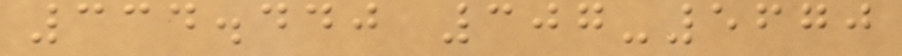334.440 307-5670
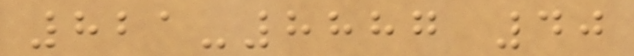821-8887 40
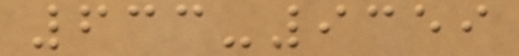633-9359
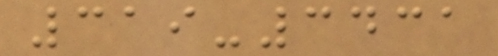319-3431
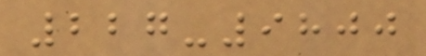227-9800
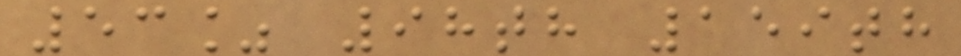53% 98th 159th
